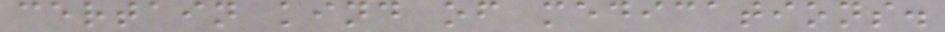certain kind of medications.
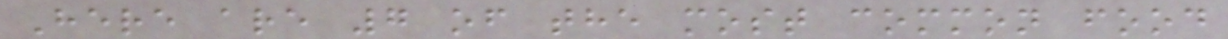Here are 7 of the most common food
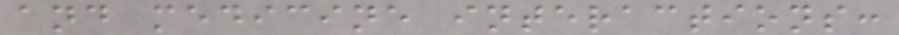and medicine interactions:
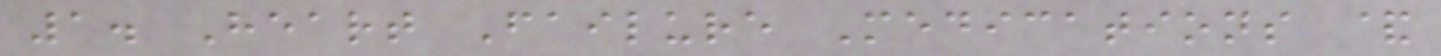1. Heart Failure Medications &
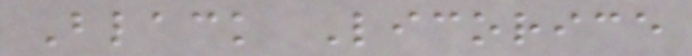Black Licorice
